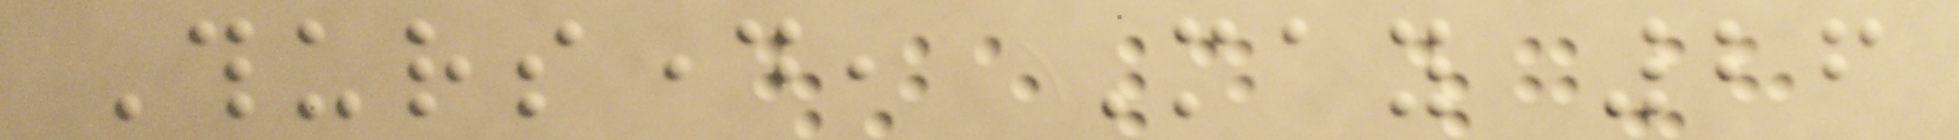Thursday, May 26
